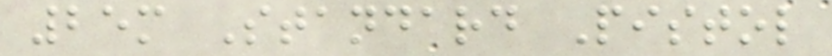25m Standard Pistol
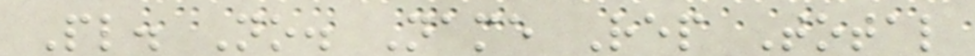Pl. No. Name Rep Total
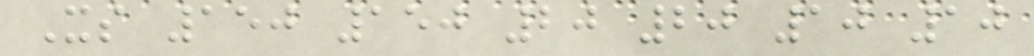Xs 150 150 20 20 10 10
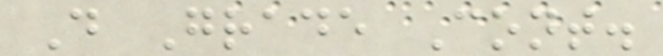D Grade Cont.
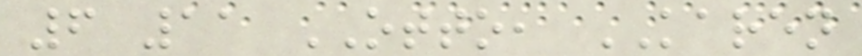6 11 OTTO, KAREN
